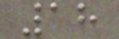18
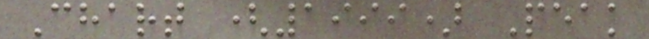Chart (1999) Peak
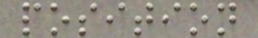position
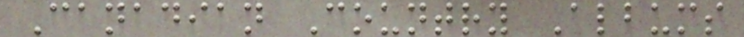Canadian Country Albums
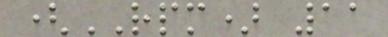(RPM) 11
